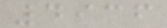4936
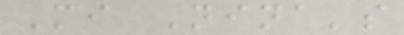Mi Nina's
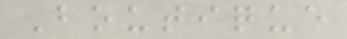Boutique
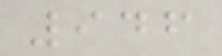946
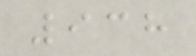938
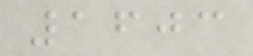1603
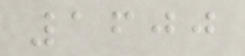1600
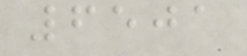6501
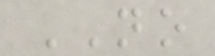NO
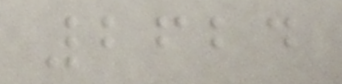2624
